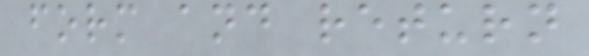form and return
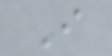I
